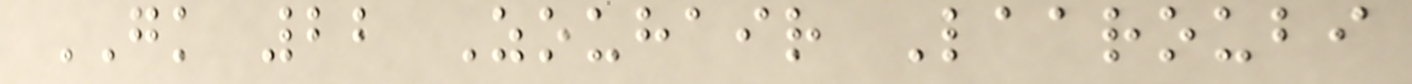GK 22 Zouhair Laaroubi
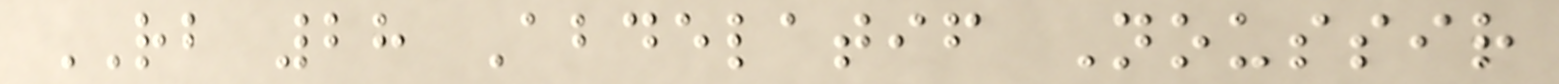RB 28 Abdelatif Noussir
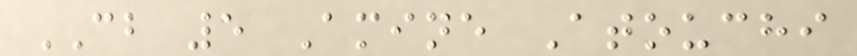CB 5 Amine Atouchi
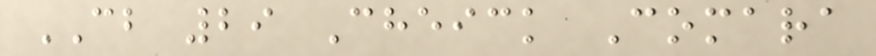CB 29 Cheick Comara
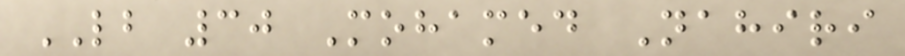LB 30 Mohamed Nahiri
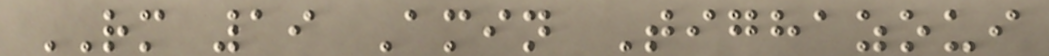RM 19 Amin Tighazoui
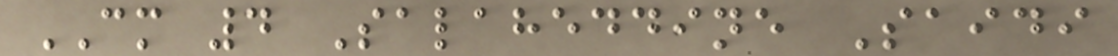CM 4 Salaheddine Saidi
